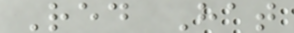Red Hat
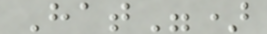Hat")
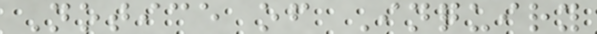Notice of Inquiry
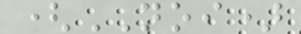(NOI)
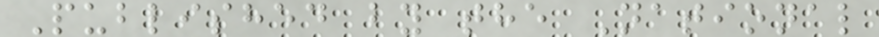Published by the National
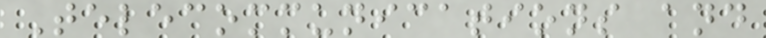Telecommunications and
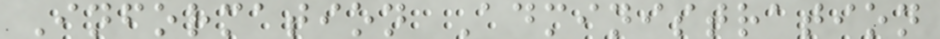Information Administration
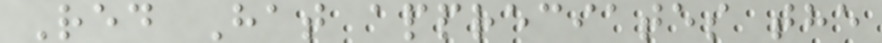Red Hat appreciates the
